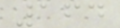164
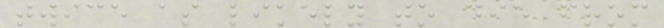twice as likely to die from
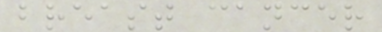breast cancer
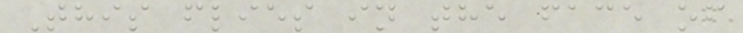This flies in the face of
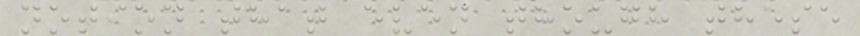notion that even though these
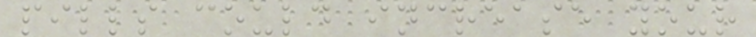pills could increase your
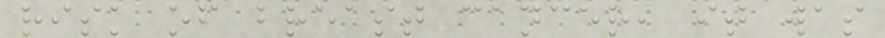risk of breast cancer, it was
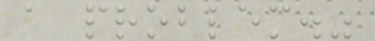a problem."
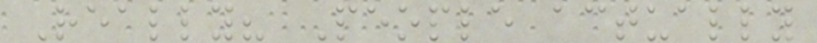Really? People actually
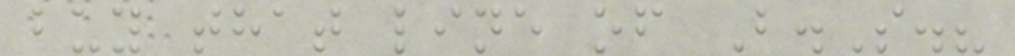buy that line of B.S.?
